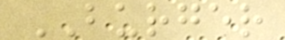BURGER
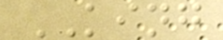KING
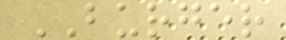BURGER
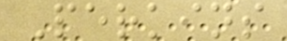Perkins
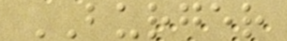BURGER
